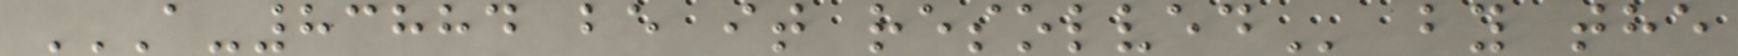A-83884 BE IT RESOLVED by the
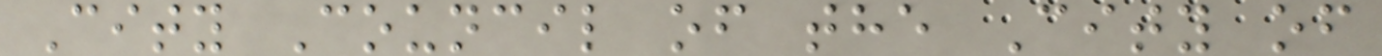City Council of the City of
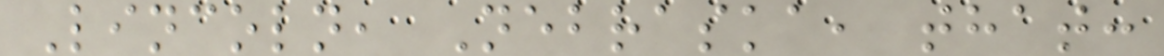Lincoln, Nebraska, that:
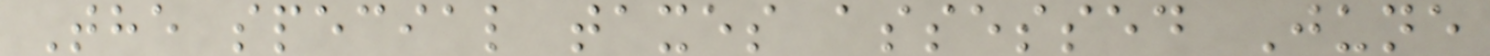The special taxes assessed June
